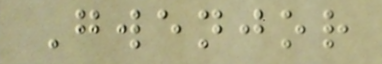Gwenjor
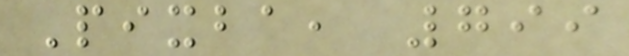Pixba, 799
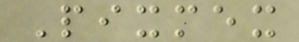Pixmex
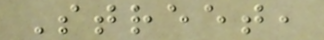Street,
